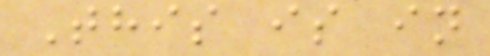This is in
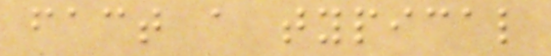fact a typical
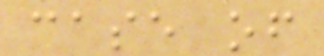case of
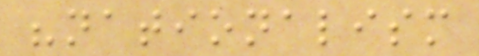"nationalism
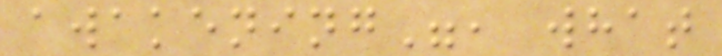awakening", what
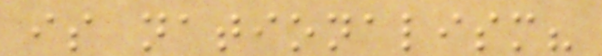is nationalism?
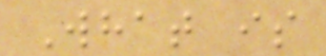What is
